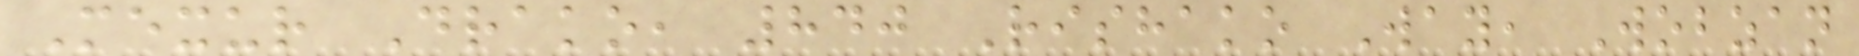Mexur Drako, 840 Rishako Way, Wobzan
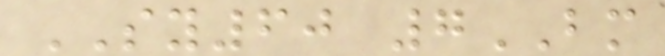SY60 7BM
